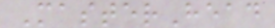MasterHead
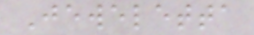Jeweletta
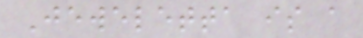Jeweletta is a
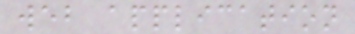web application
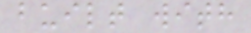built with
